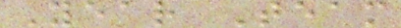Year Team
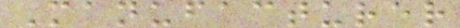Manufacturer
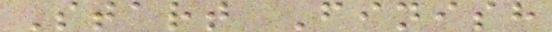Start Finish
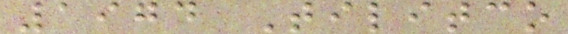1974 Tilitco
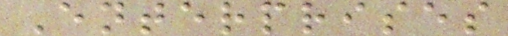Enterprises
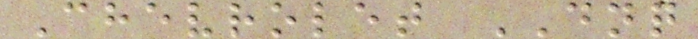Chevrolet DNQ
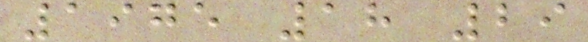1975 18 29
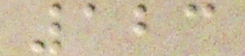123
